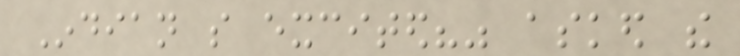Indian so excited?" asked the
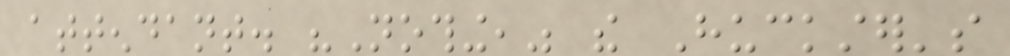attendant. "Nothing," the Huckster's
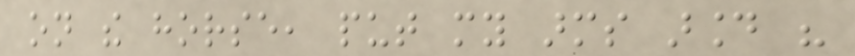on the horse, put my arms around his
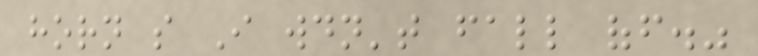horn so I wouldn't fall off."
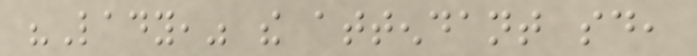"Lady," the attendant said,
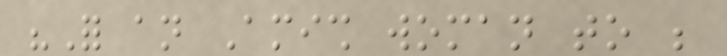"For an Amish woman to be
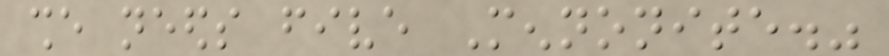she needs five Mennonite."
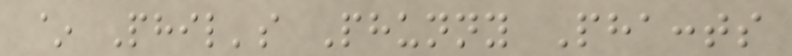~ Phil's Phunny Phaccts
